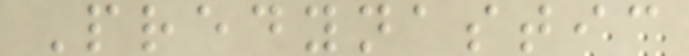Predynastic
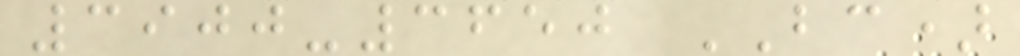3900-3650 BC)
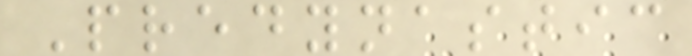Predynastic
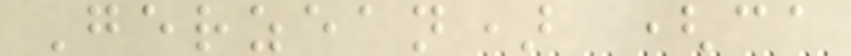Gerzean) (ca
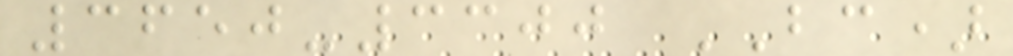3650-3300 BC)
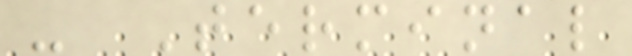- Terminal
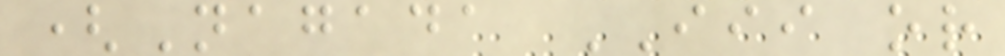(Nagada III or
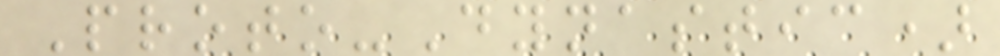Proto-Dynastic)
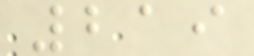219
